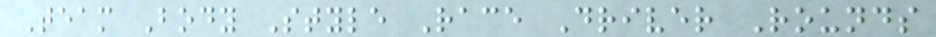Team Body Style Race Driver Rounds
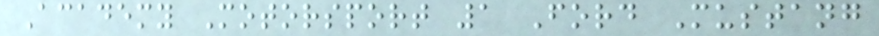Academy Motorsport 1 Ford Mustang
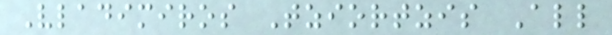Vladimiros Tziortzis All
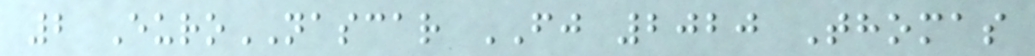2 EuroNASCAR FJ 2020 Thomas
